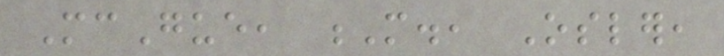McGue, M., Osler,
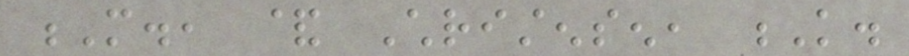M., & Christensen, K.
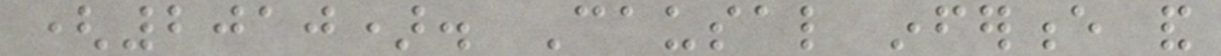(2010). Causal inference and
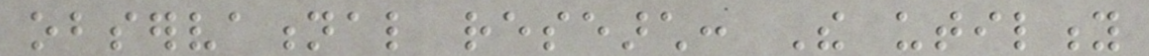observational research: The utility
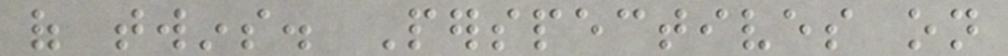of twins. Perspectives on
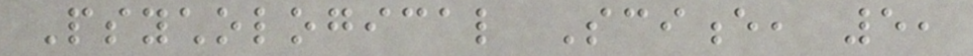Psychological Science, 5,
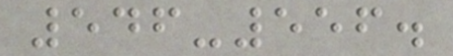546-556.
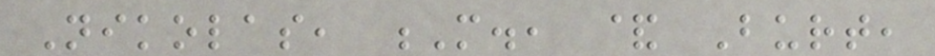Nikolas, M., & Burt,
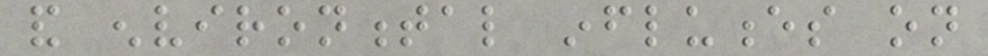and environmental influences on
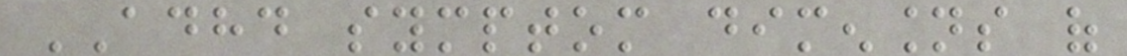ADHD symptom dimensions of
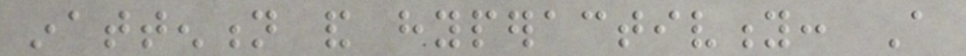inattention and hyperactivity: A
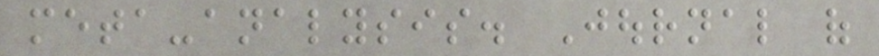meta-analysis. Journal of
